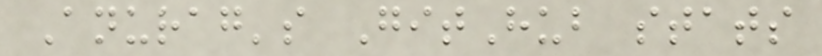Anurag's GitHub stats
